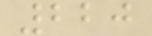220
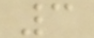3
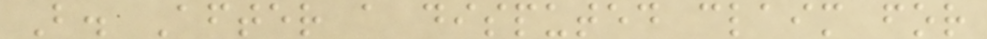B. After a disputed claim for
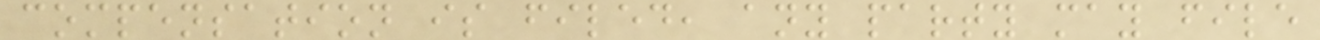compensation is filed, any party may file
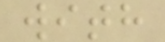with
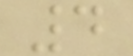4
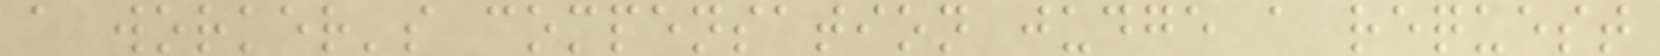a worker's compensation judge a request
